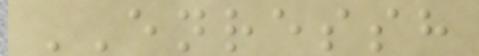ENRESSH
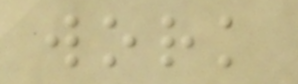work
